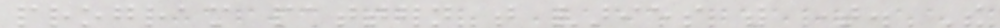program pattern that varies with time. The
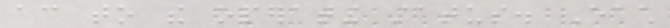according to the operating status. Each
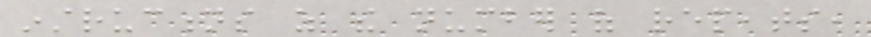instructions as the number of repeats,
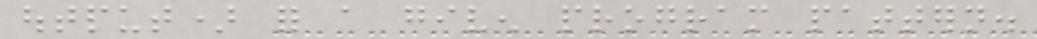output) for a given program pattern.
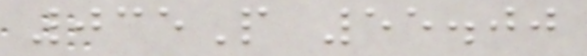035P 55.00
